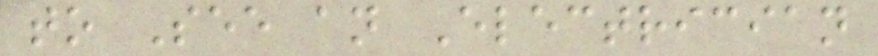to See an Electrician
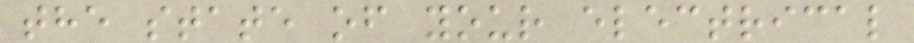the state of your electrical
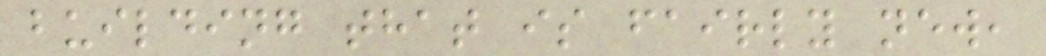building that is fairly new,
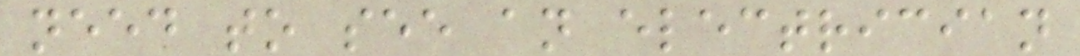need to see an electrician
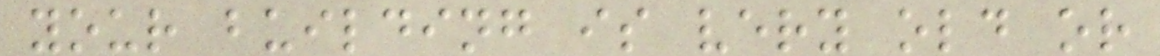your building is very old or
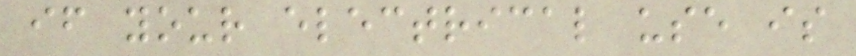if your electrical use is
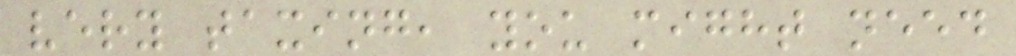very taxing, you might need
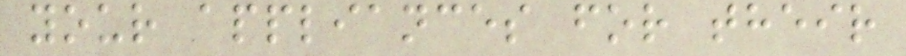your appliances for their
